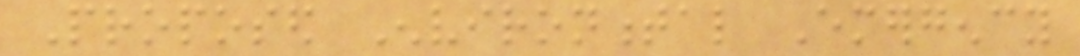Proposed Environmental Emergency
